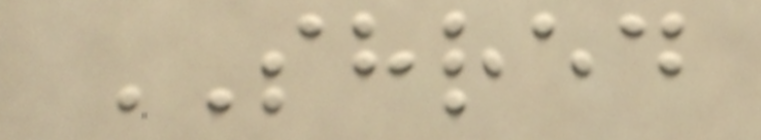SHRED
